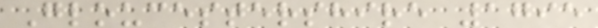Gloucestershire 1795
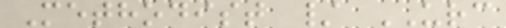Methodist / URC
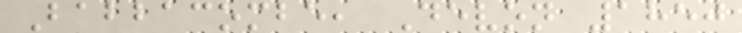Babbacombe, Devon 1850
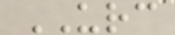URC
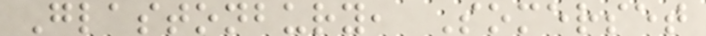Glastonbury, Somerset
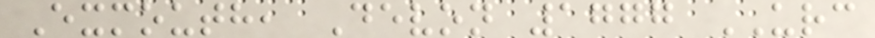Exmouth, Devon 1777 URC
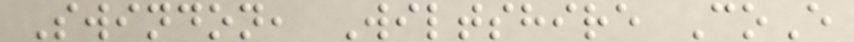Swindon, Wiltshire CoE
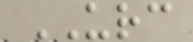URC
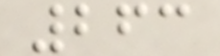263
